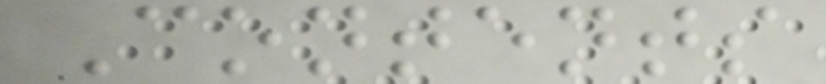Contents
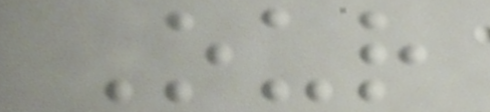Our
